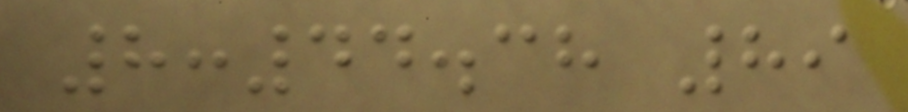8:44.38 89
